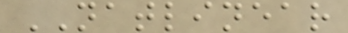NATLINEAR
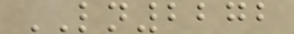LN2272
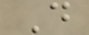D
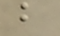b
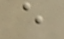e
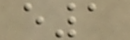e1
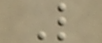L
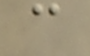c
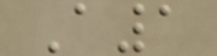A1
